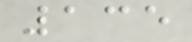135
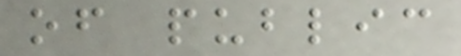of public
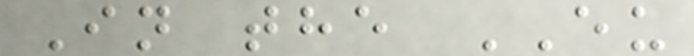In the EU
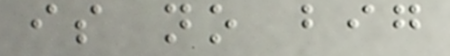is no big
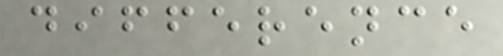difference
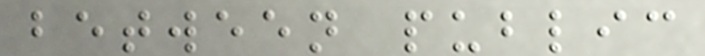between public
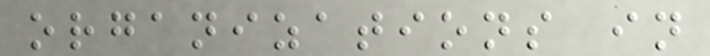organizations in
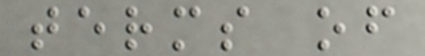terms of
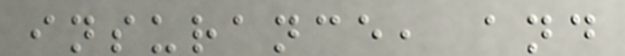insurance, and
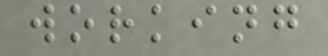working
